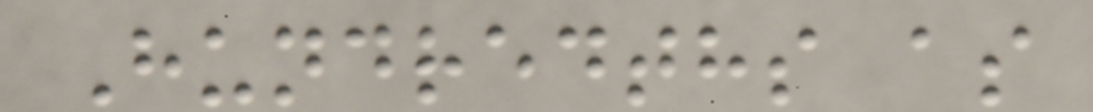Hundredths as
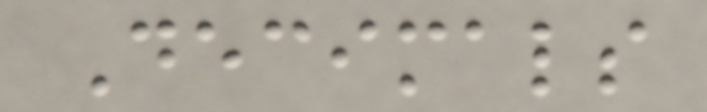Decimals
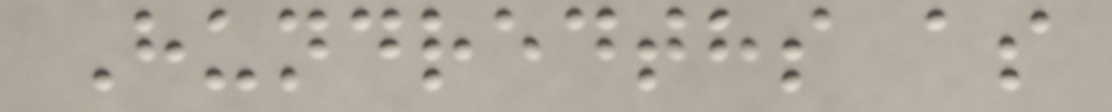Hundredths as
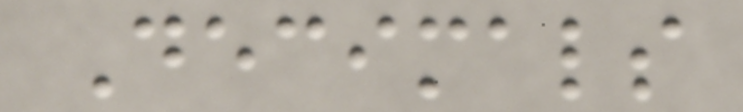Decimals
